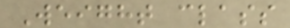Weight class
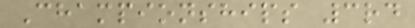Championships 3rd
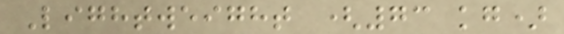Lightweight (73 kg)
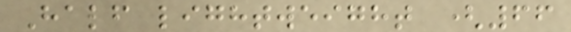Half lightweight (66
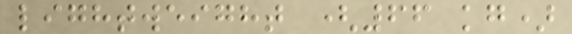lightweight (66 kg)
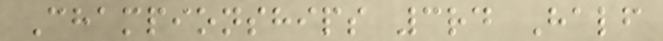Championships 3rd Half
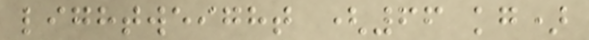lightweight (66 kg)
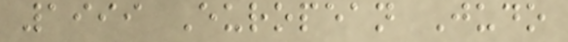1999 European Judo
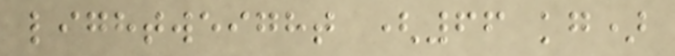lightweight (66 kg)
